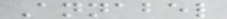Annabel
